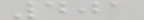401
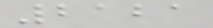2121
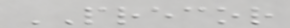PRECOR
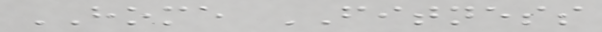HOME FITNESS
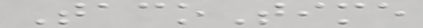TacoTime
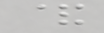&
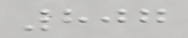807
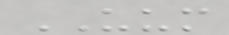UUM
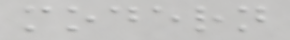modern
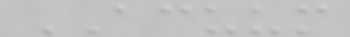ACUUM
